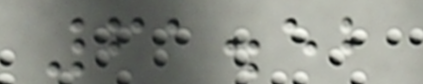61.52
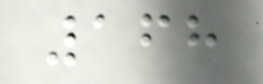168
